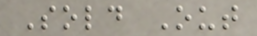Sold Out
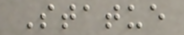Statue
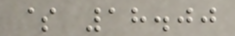$ 18.00
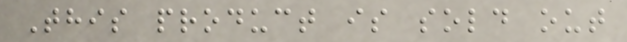This product is sold out
